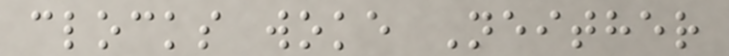clocks woke Neither
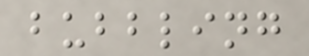bubbling
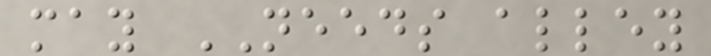may NEEDS alley
